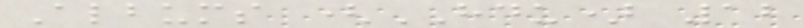Albums (HDU) 12
